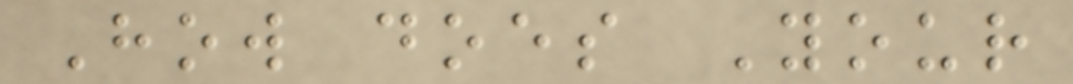How does Your
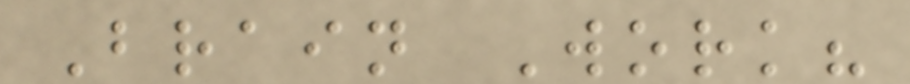Brain Work?
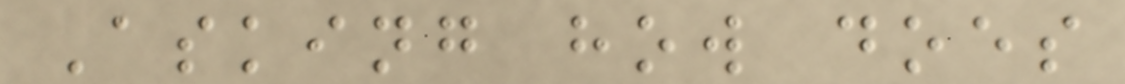Asking how does
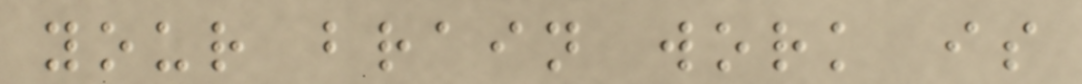your brain work is
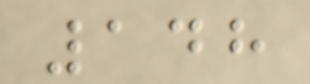148
